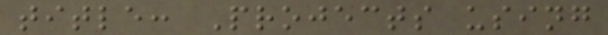title: Projects using
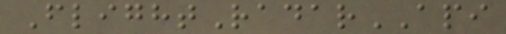FlightRadarAPI
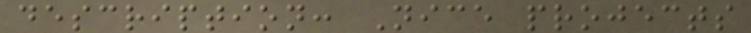description: Nice projects
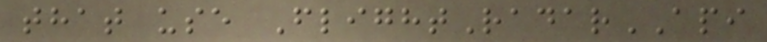that use FlightRadarAPI
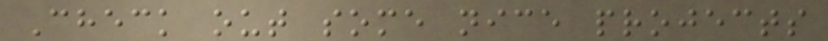Check out some nice projects
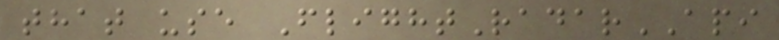that use FlightRadarAPI
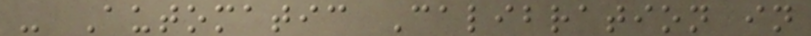- Automatic Calibration in
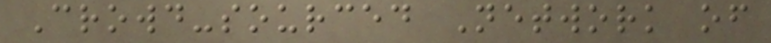Crowd-sourced Network of
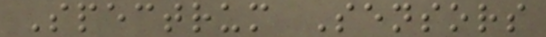Spectrum Sensors
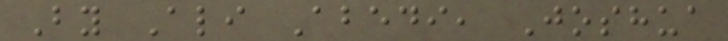By Ali Abedi, Joshua
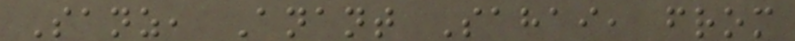Sanz, Anant Sahai, from
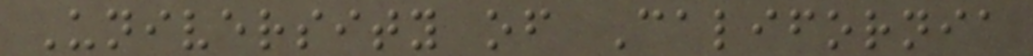University of California
